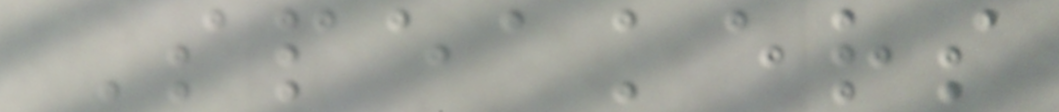Speakers
